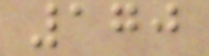170
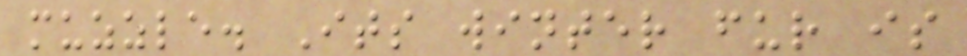muzzle. Its winter fur is
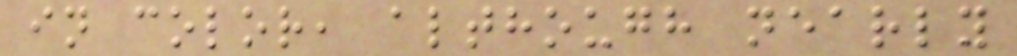in color, although nearly
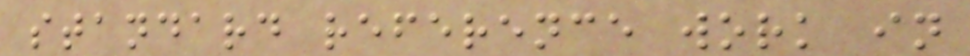standard reference work in
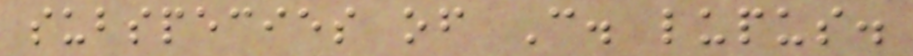subspecies of C. lupus.
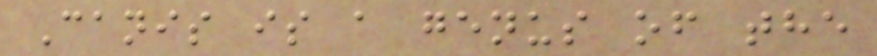Canis is a genus of the
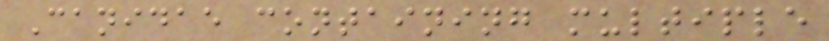Canidae containing multiple
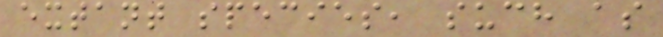extant species, such as
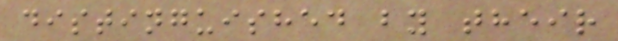distinguished by their
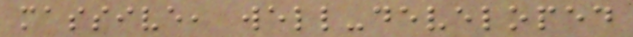massive, well-developed
